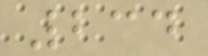234
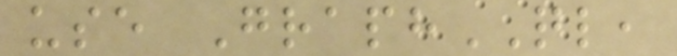use GraphQL,
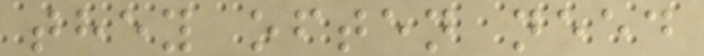they often need
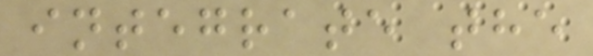integrate the
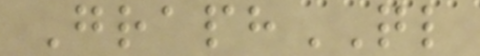GraphQL
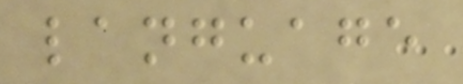language
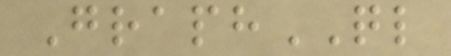GraphQL
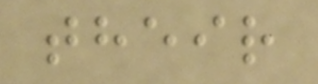their
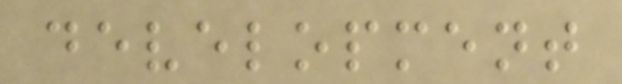development
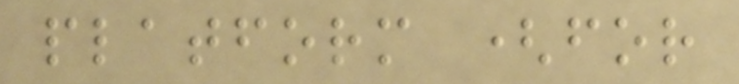platform (for
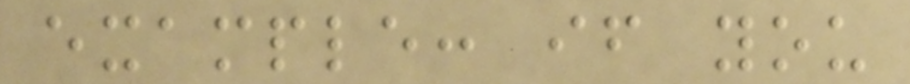example: if you
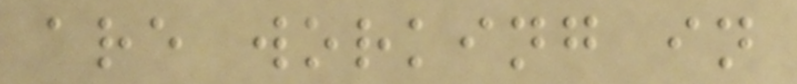are working in
